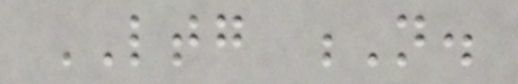LTG N.
